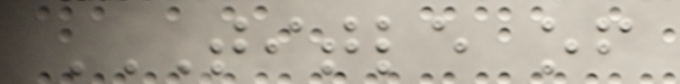TITLE OF
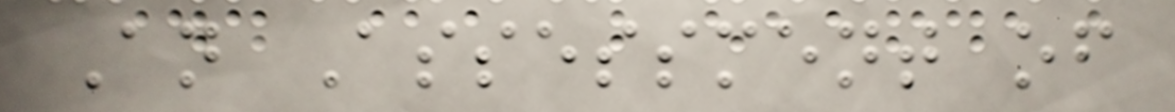An Assessment of
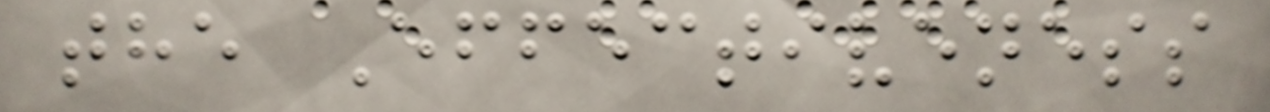the Effectiveness
